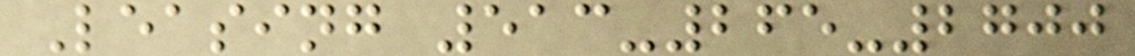Leasing 513-265-2700
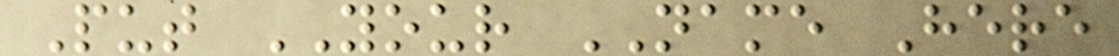Put YOUR NAME Here
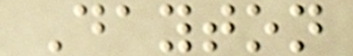Dayton
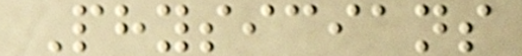Physicians
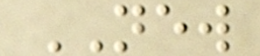NEW
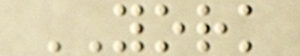YORK
